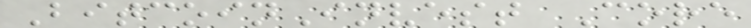BitcoinInvest Core
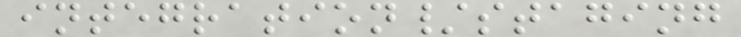integration/staging
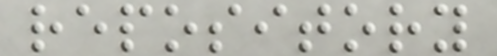repository
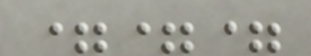===
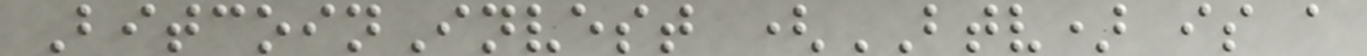BitcoinInvest (BTV) is a
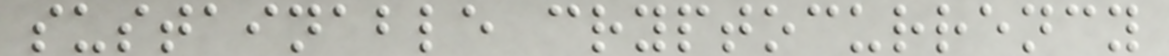sustainable cryptocurrency
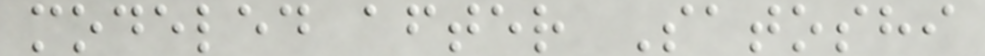modeled after Satoshi
